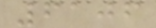6106
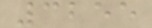3255
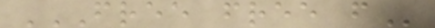FREE FREE F
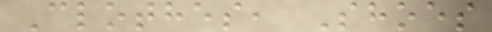Clothes, Shoes
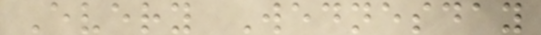Every Wednesday
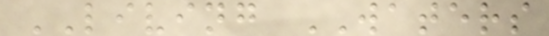LIVING WATERS
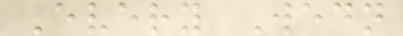Every Wedn
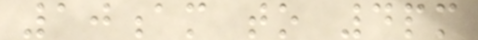10am to 4pm
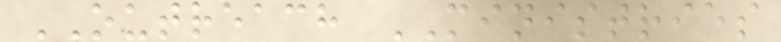OUTREACH MINISTRIES
